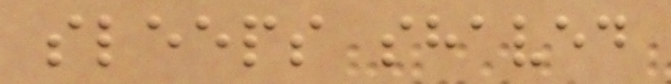sleeps shaved
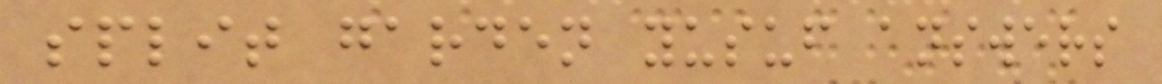split garden yusuf answers
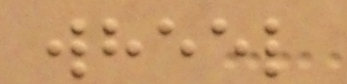wheel
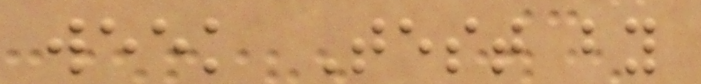week Test by
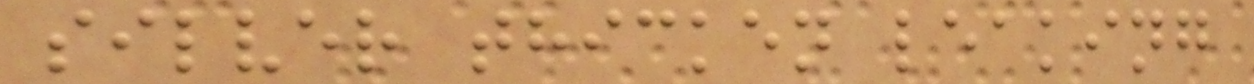silver thicken leaking
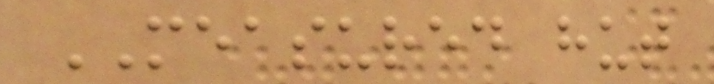MEASURED hut
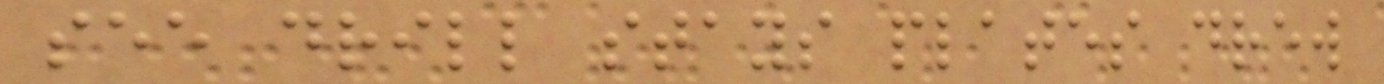see drill stays plates drew
